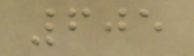605
